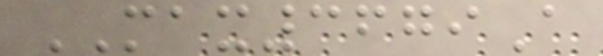MAX3679A
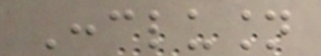Conclusion
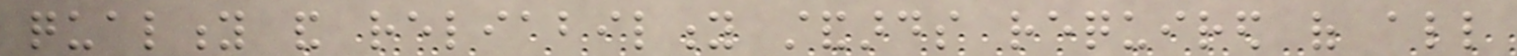quality and reliability standards required of all
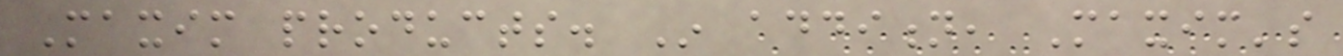Maxim products. In addition, Maxim's
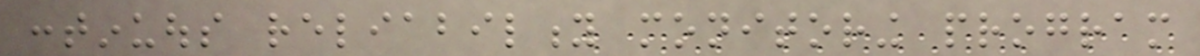continuous reliability monitoring program
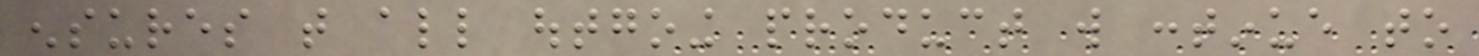ensures that all outgoing product will continue to
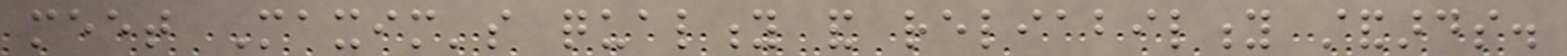meet Maxim's quality and reliability standards.
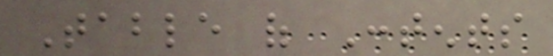Table of Contents
